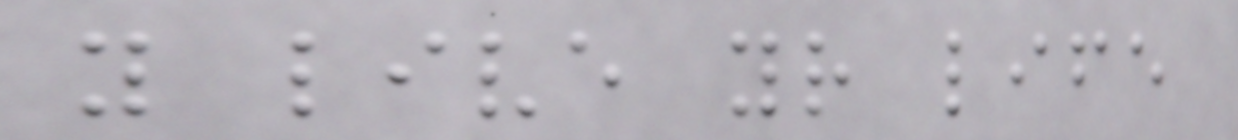you live your life
